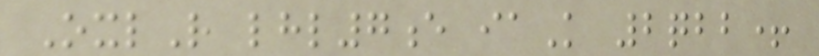OxlR lhl7e iaK 2qbb+
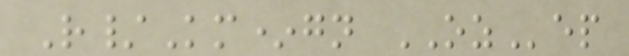R/Km*gn OZep
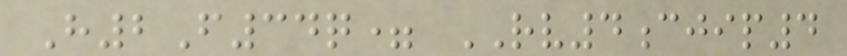H2F34q= RV4cjip4
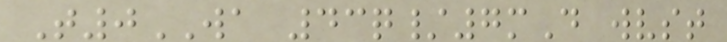T0WA 43q/7mD wvst
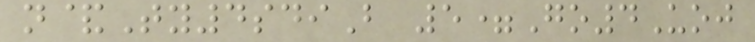n&Ty4sdiB 5=Go4Uoj
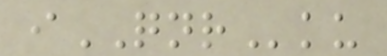iQNRku
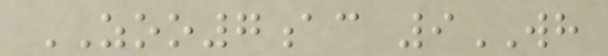ZOO7ac 9WH
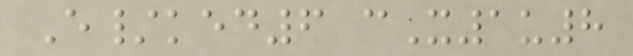E/ked6 cX1u8
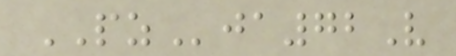PZja72V
